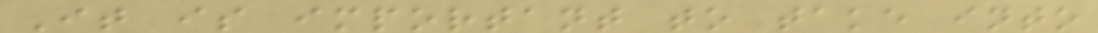It is important to take into
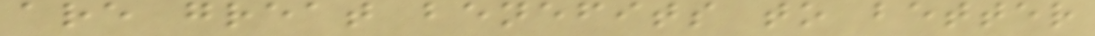are great benefits to better
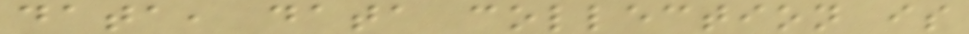data, data collection is
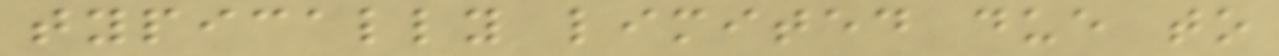typically limited due to
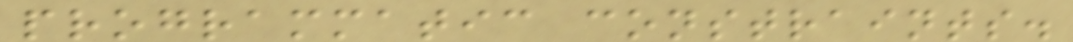programmatic constraints.
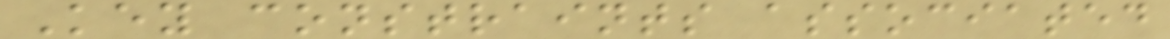Key constraints associated
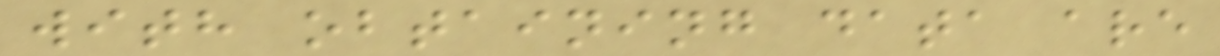with obtaining data are
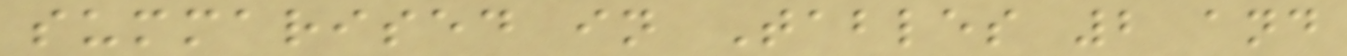summarised in Tables 2 and
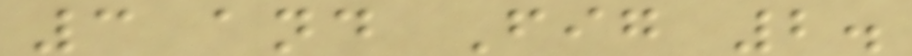3 and Fig 2.
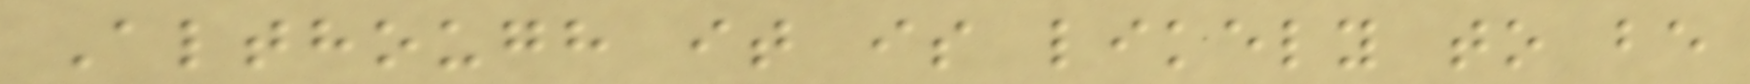Although it is likely to be
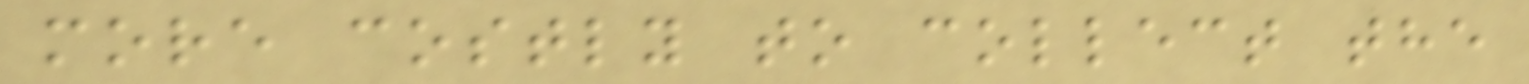more costly to collect the
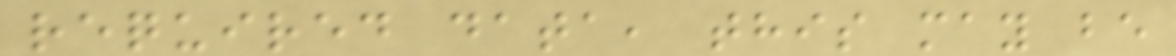required data, this may be
